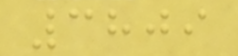3809
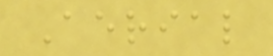Aerial
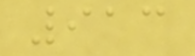913
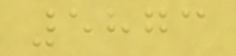5873
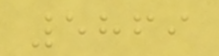5869
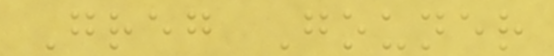Greg Gouner
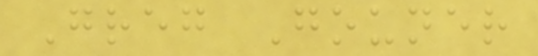Greg Gouner
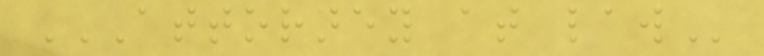ATTORNEY AT LAW
